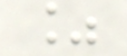%
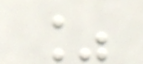%
